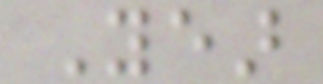Year
